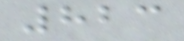823
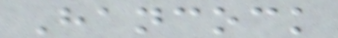Hancock
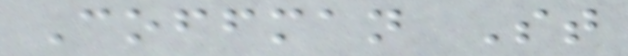Coffman St
